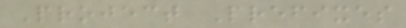Project Prefixes
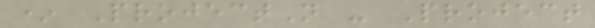* ProjectN - Project
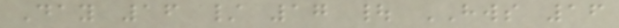Day 16 / 17 | HWS 16
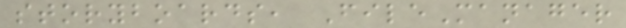storyboards, FileManager
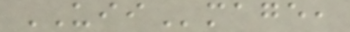UIImage,
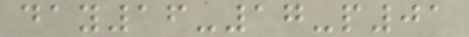day16-17-p01
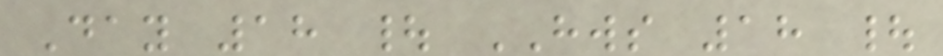Day 18 | HWS 18 |
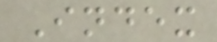Index
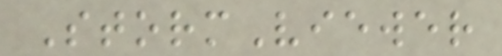StormViewer
